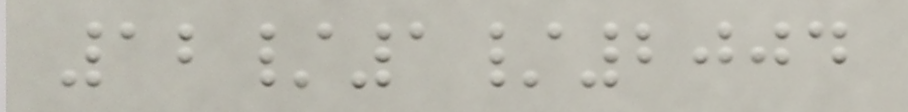12/1/2004
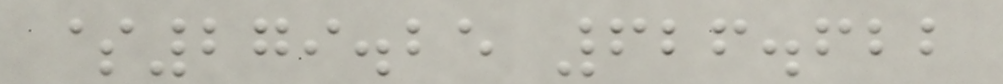$279.25 626.622
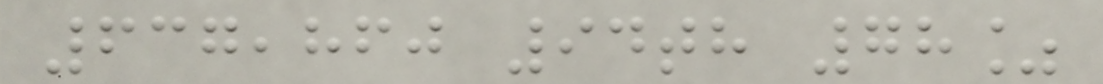637,860 94th 78%
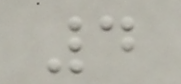4
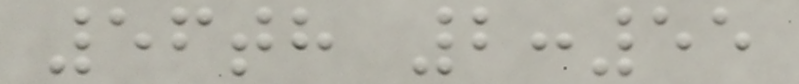56th 2:55
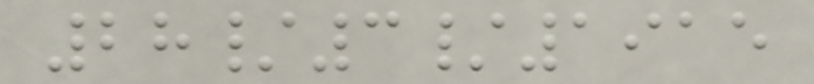28/3/1915
